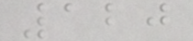120
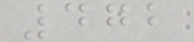472
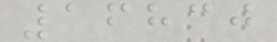16830
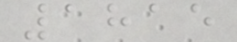1815
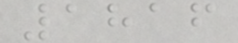1816
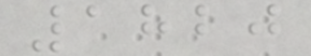1820
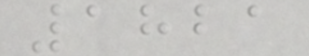1821
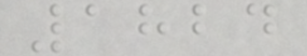1824
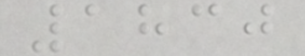1830
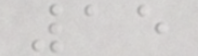15
